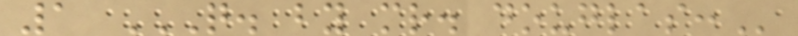1 Q. BY MR. DOUGLAS:
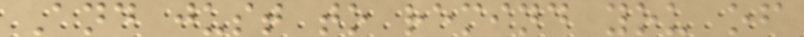And just to remind you of
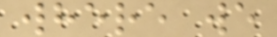where we
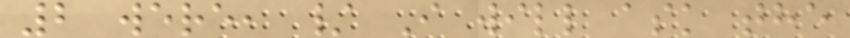2 were, / I will ask the
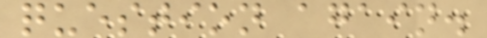question again.
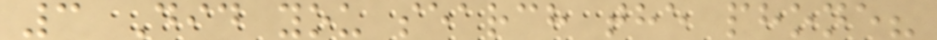3 Did you search the phone?
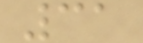31
